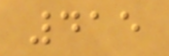415
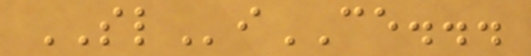SLiCE...
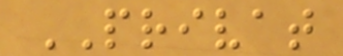PRIVAT
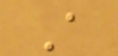A
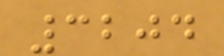3204
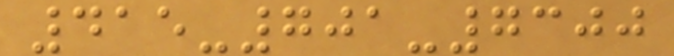415-701-7300
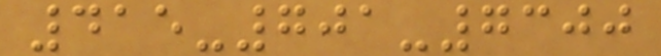415-701-7300
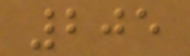205
